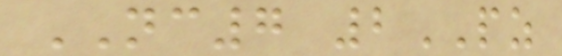NC7 2PZ
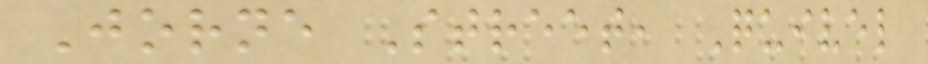Jorne Street, Quivel
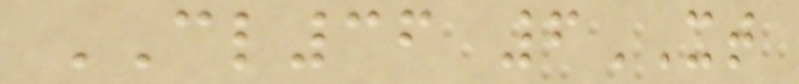CL36 6XT
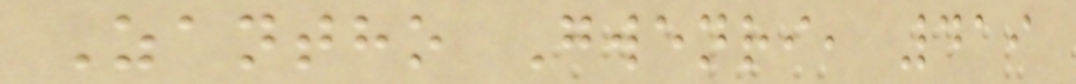Zantho Gwenri, 419
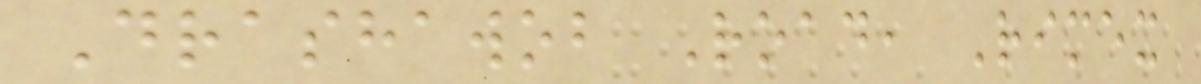Drashawob Road, Rimex
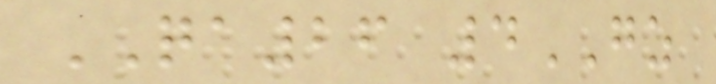QA26 4GZ
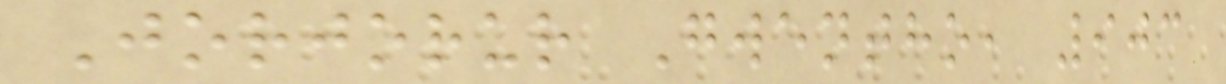Jorjorur Gwentho, 903
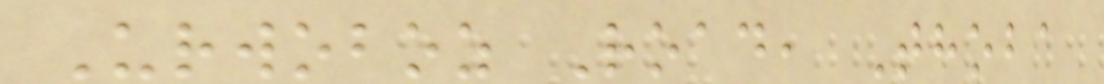Urwoboz Road, Thoba
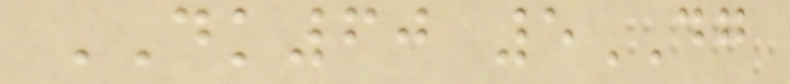DK60 5DG
